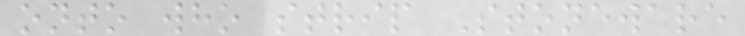onto who strip Stoneware
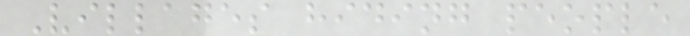Villages hiding people
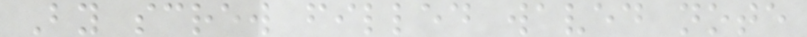By screw filled waved note
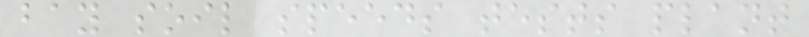bay soil speeds tests plant
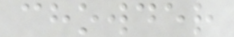chowder
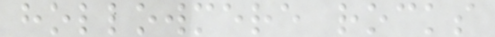hollowmere rocks
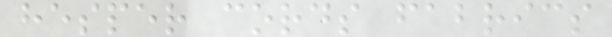hesper cords fabrics
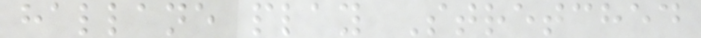hallane play Stretched
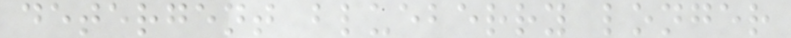detergent blueberry longer
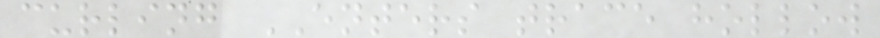curling ENTERS trace hollow
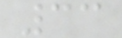33
